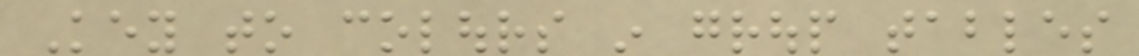Key to colours in group tables
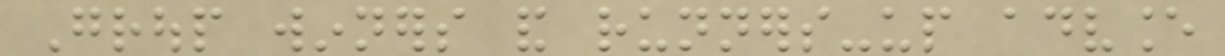Group winners and runners-up advance
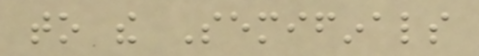to the Semifinals
